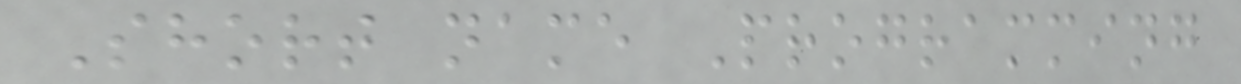Short name Programming
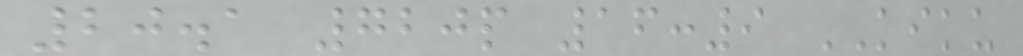20.1 720p 16:9 KIKU
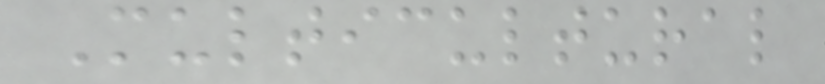Multicultural
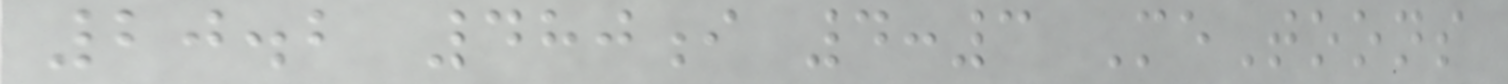20.2 480i 4:3 MeToons
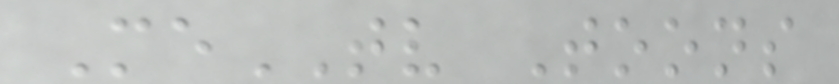MeTV Toons
